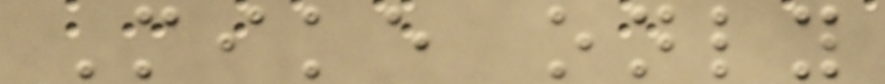Mike only
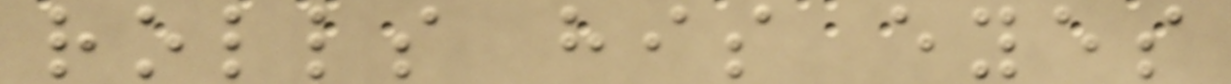rolls his eyes
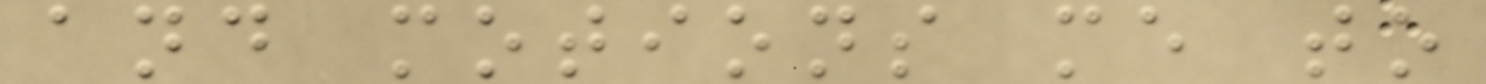and motions me to
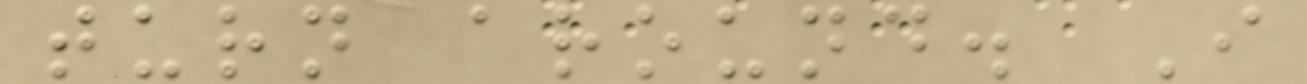turn around. I
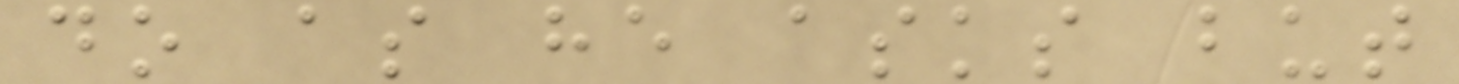do as he asks but
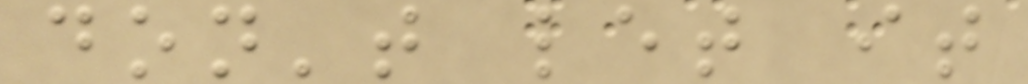don't let it
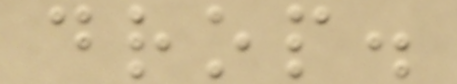drop.
